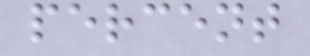percent
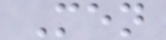Men
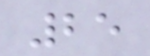25
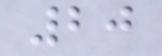20
